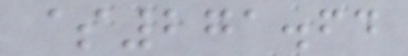$271.64
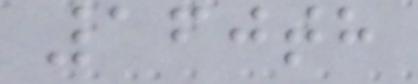160th
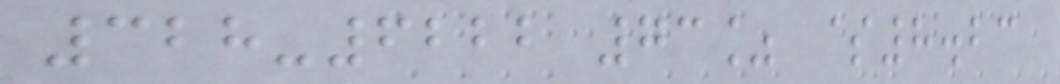328-6222 73% $8.23
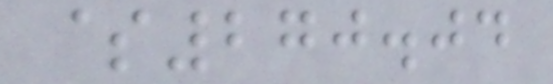$270.04
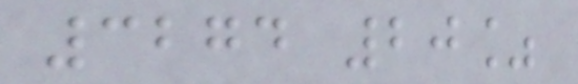3274 20%
